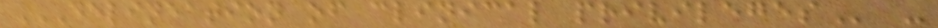DELINEATION OF CLINICAL PRIVILEGES -
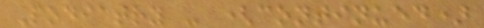Podiatry - (continued)
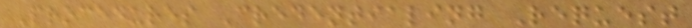Procedures Credentialing Request
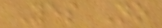Yes No
